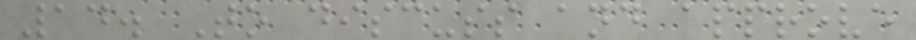14. To discuss and approve
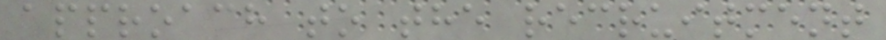approach to the recruitment
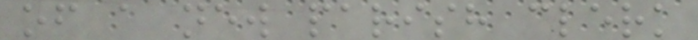of a new parish clerk
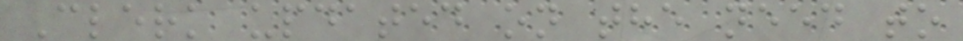Clerk updated on the need to
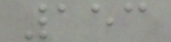153
